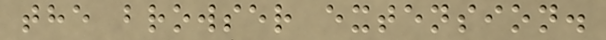the browser extension.
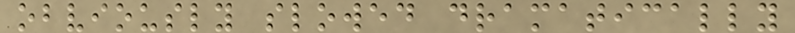obviously slowed dramatically
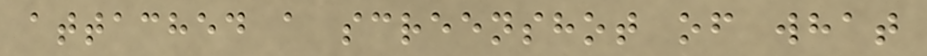attached a screenshot of what
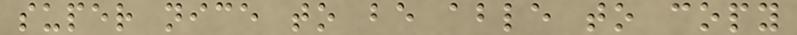super nice to be able to copy
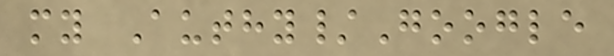my Authy/Google
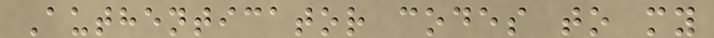Authenticator codes to my
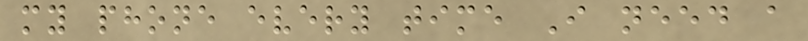my phone every time I need a
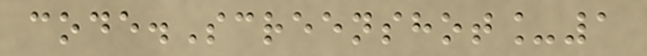code.Screenshot_1
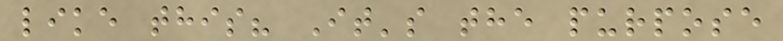like this? It's the purpose
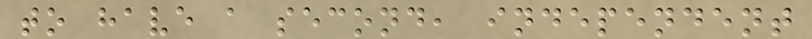to have a second, independent
